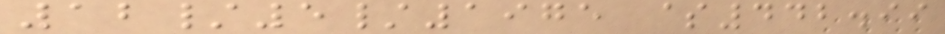12/5/1975 $442.99
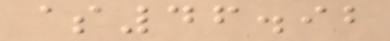$46.92
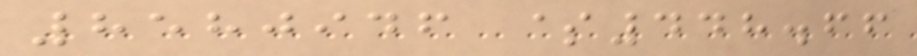8580946 $448.66
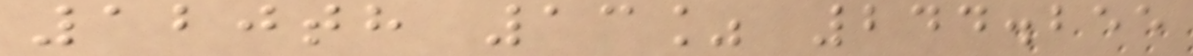120th 13% 244.255
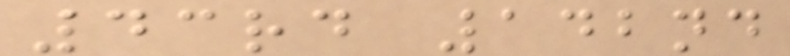43rd 142nd
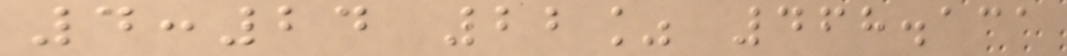4:24 22% 468.131
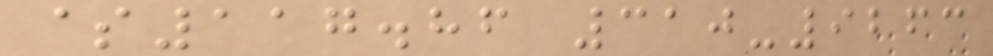$117.86 310-9263
